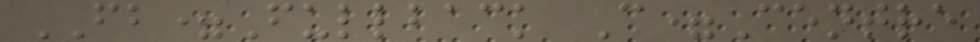FB=Fullback C=Centre
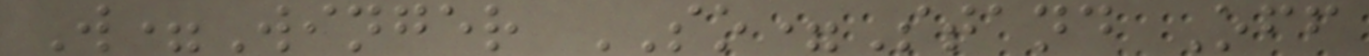W=Winger SO=Stand Off
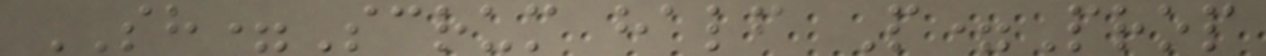SH=Scrum half P=Prop
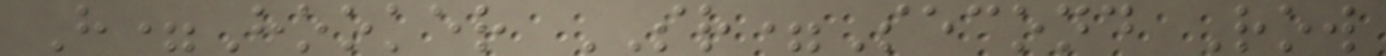H=Hooker SR=Second Row
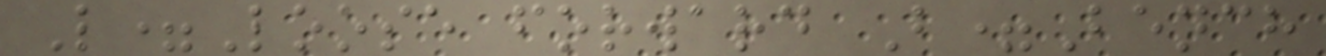L=Loose forward B=Bench
